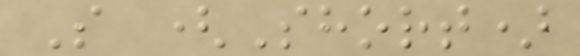S (Short)
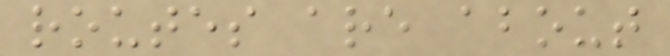routes are about
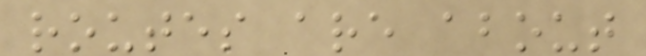routes are about
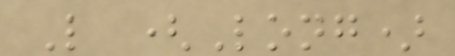L (Long)
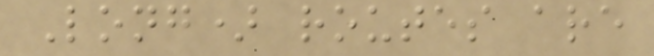Long) routes are
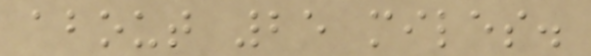about 25 miles.
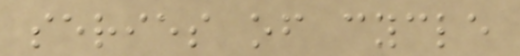series of cycle
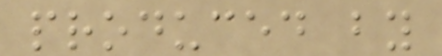produced by
